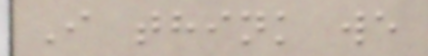I think we
